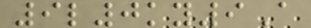9l0ky9A
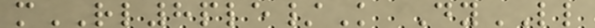mRL8ple/K DyLL
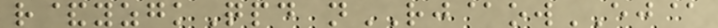r&yzgkQpd nRJ@owEJ@
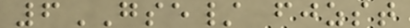6GSE/ fjzst
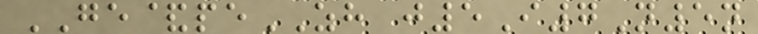GE&peZH j5I7N5n
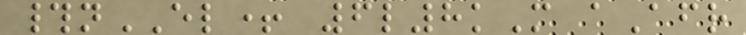#nEL+ 6l8kM aAfr
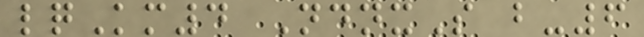lqKm4 NdnxS b-6
